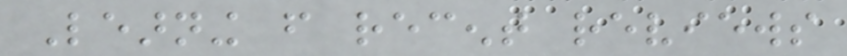Learning from recent reviews
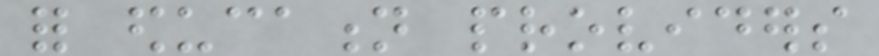for education providers
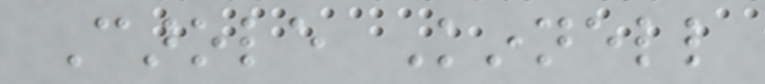Carole Kinnell
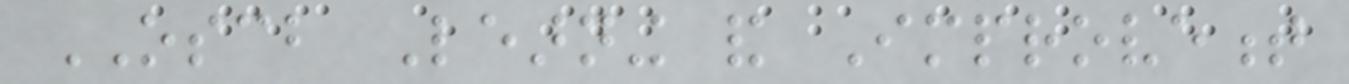OSCB Learning and Improvement
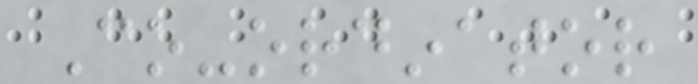Co-ordinator
